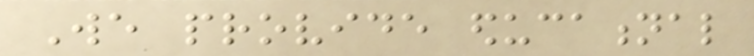We provide educational
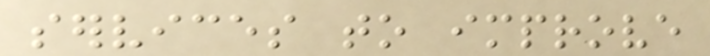services to improve
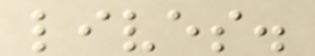lives.
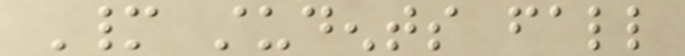Many students fall
